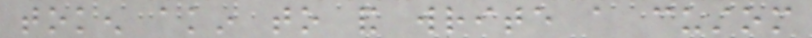token akin to and write a custom
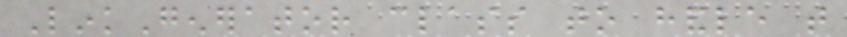LinkGenerator class to handle that
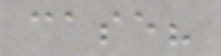case?
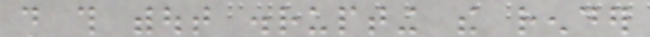do this without disrupting the render
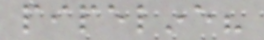pipeline?
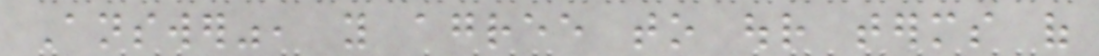Answer", you agree to our terms of
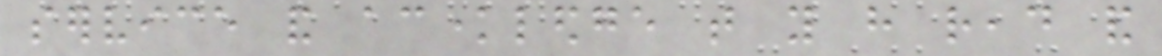service and acknowledge that you have read and
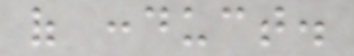of conduct.
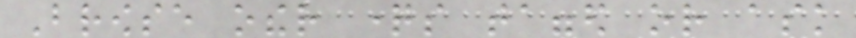Browse other questions tagged or ask
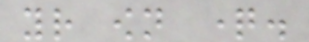your own question.
